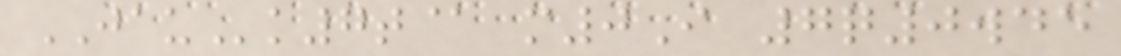JAUk7t@ m0I 7q0wde
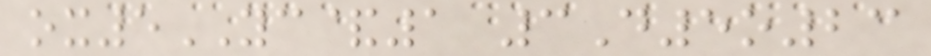ox5YC&1 3D5o23
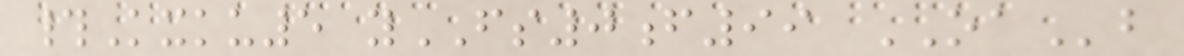#Kxku5 yFS0f99 OAb
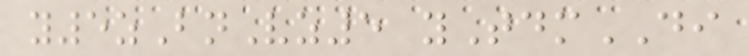y5zBnVz5 yTdmDI
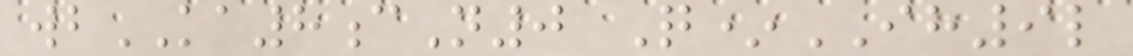wbKA8cN0 Q*IH9l
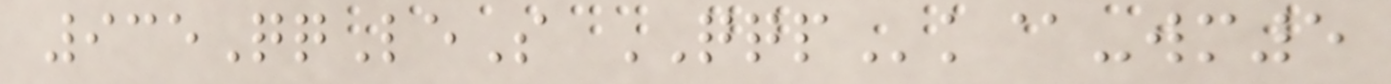935QqLeS QQPk@-wm5
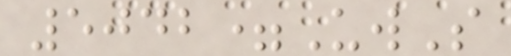5042=UwS
